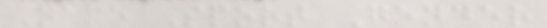Name Sport Gender
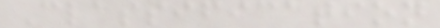Classification
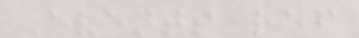Events ref
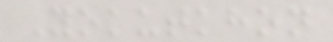Yokutkhon
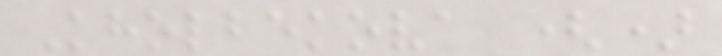Kholbekova ()
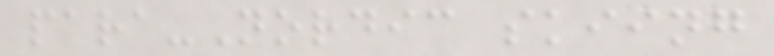para-Nordic skiing
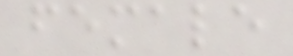female
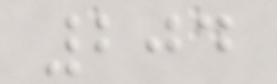204
